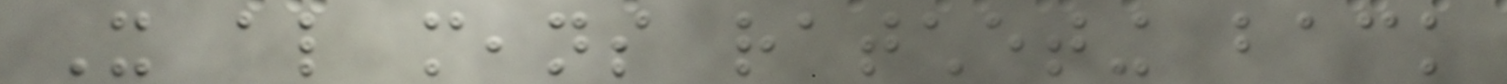It also means ratcheting back
